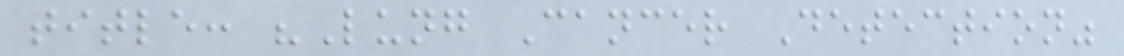title: "Lung Cancer Detection"
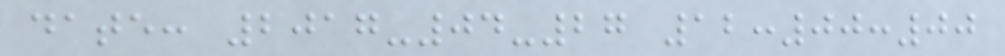date: 2017-04-27 12:00:00
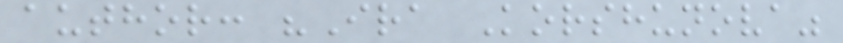author: "Ira Korshunova"
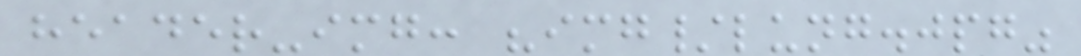header-img: "img/lung.jpg"
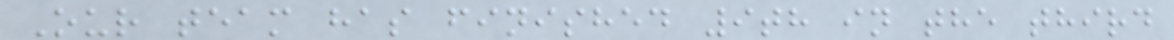Our team has finished 9th in the third
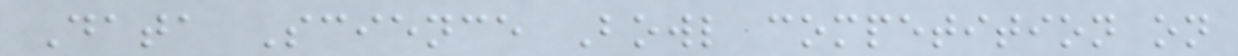Data Science Bowl competition on
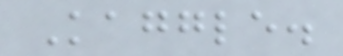Kaggle.
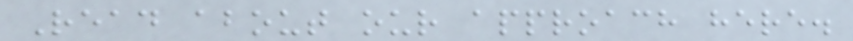Read about our approach here.
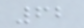62
